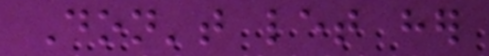Don't let her
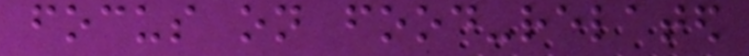focus on food-related
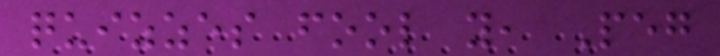quizzes fool you, Peg
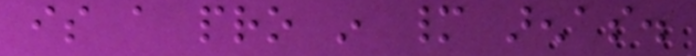is a pro in many arenas.
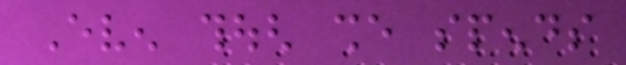Even though she spends
